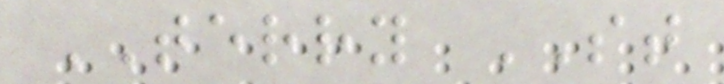TERRY ST
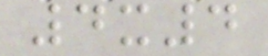4x4
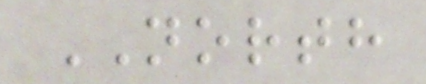NORTH
